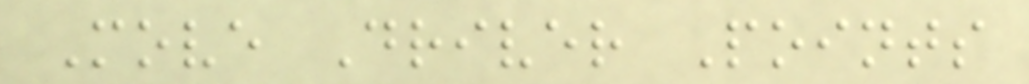Move Driver Points
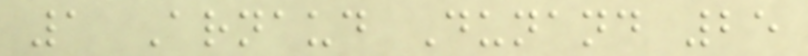1 Arnaud Dunand 25
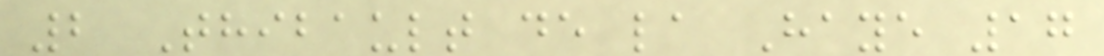2 Thibault de la Haye 17
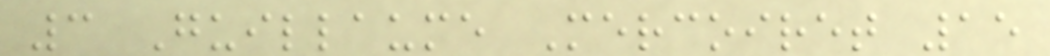3 Guillaume Mercoiret 15
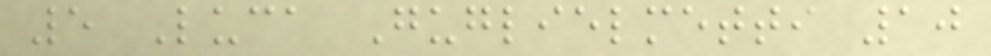5 Luca Guglielmetti 10
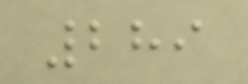289
